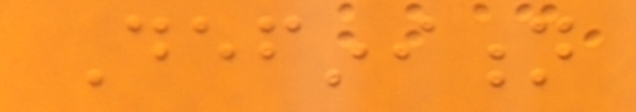Definition
